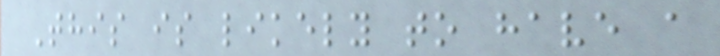This is likely to have a
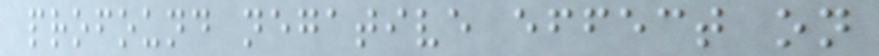profound negative effect on
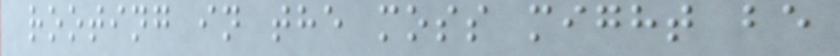rooting in the moss might be
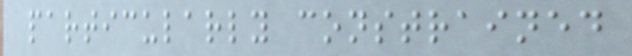particularly constrained
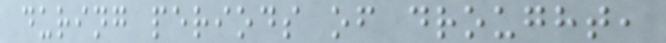during periods of drought,
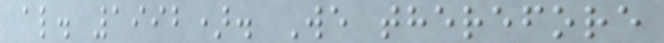al. 1992). We therefore
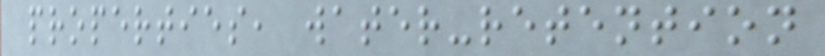properties, water-retention
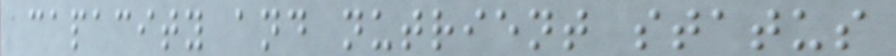capacity and nutrient status
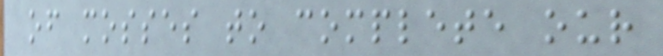of mosses to complete our
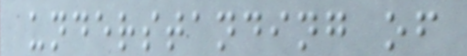understanding of
